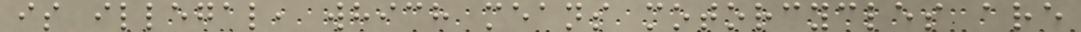is illegal, which means motorcycles are
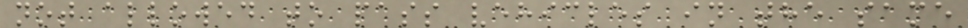not allowed to pass vehicles in the same
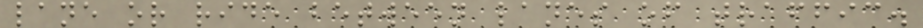lane or ride between lanes of traffic.
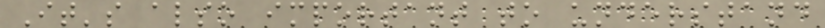It's also important to understand
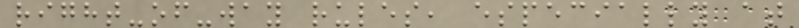right-of-way rules, especially at
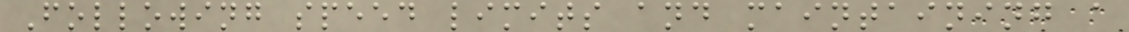Following speed limits and maintaining a
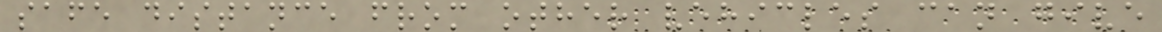safe distance from other vehicles can give
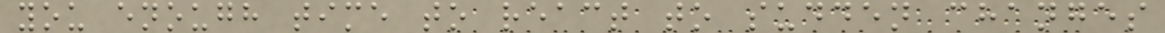you enough time to react to sudden changes
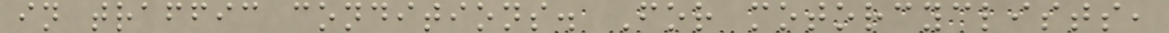in traffic conditions. For motorcyclists,
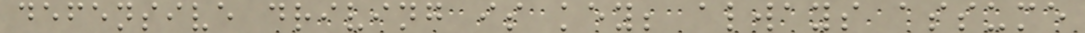defensive driving is key; always assume
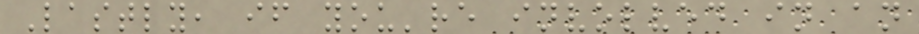Lastly, if you're involved in an
